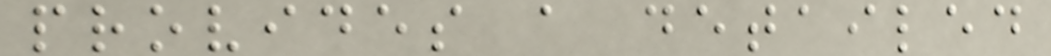provides a detailed
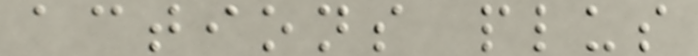actions plus
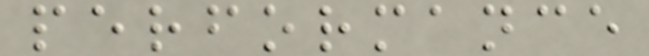performance
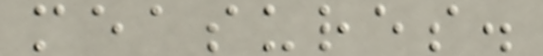measures.
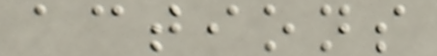actions
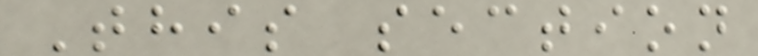This section
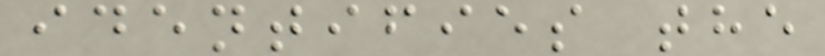identifies the
